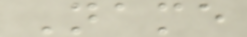Name
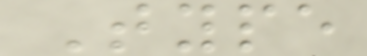Type
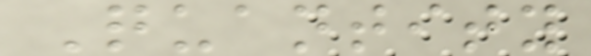Quantity
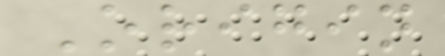Origin
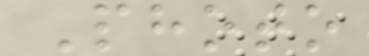Photo
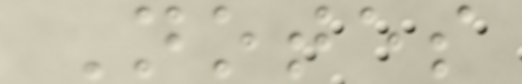Notes
